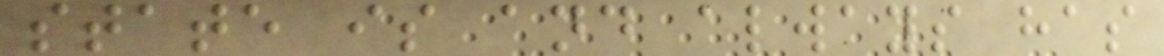state is and always has
